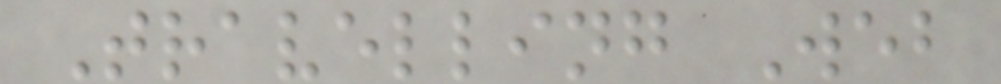Travelling Web
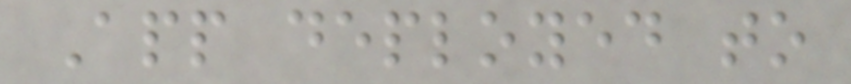App deployed to
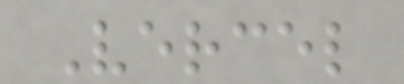Vercel
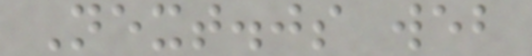Next.js web
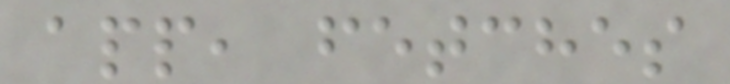app, fetches
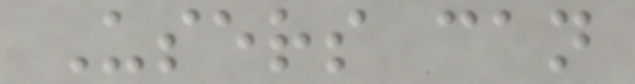Users can
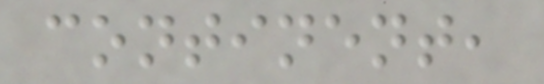continent,
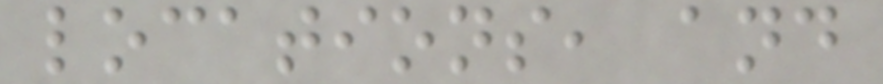locations, and
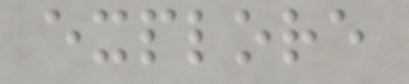explore
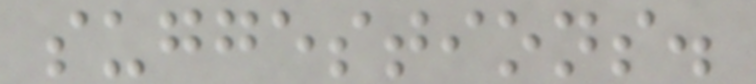suggestions.
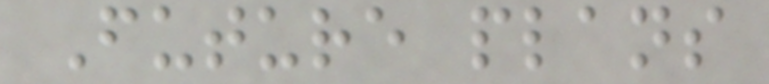Future plans
